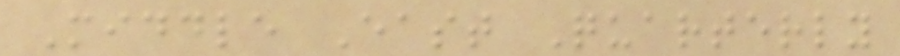Middle East Quarterly
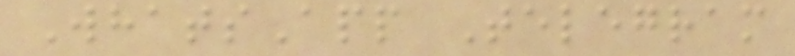WhatsApp Telegram
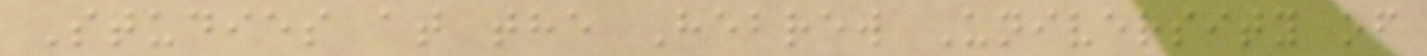Studies at the Hebrew University of
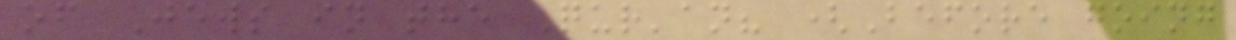of Jews in the Qur'an? (Before going
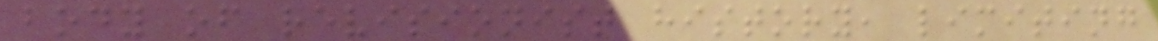body of revisionist history, limiting
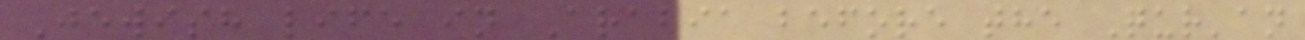Jewish life in Arabia before the Qur'an
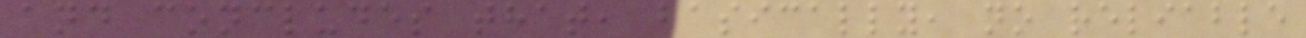and concludes that, basically, no reliable
